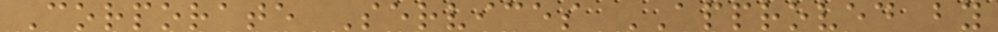Corporate Services APPROVED by
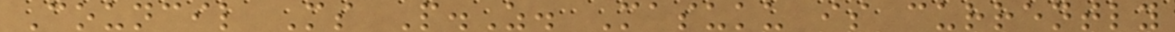Council Ms P.Z. Masuku is currently
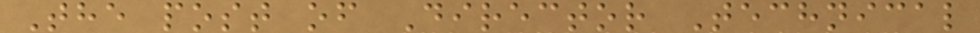The post of Director Technical
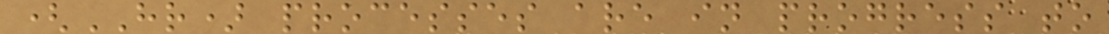(HR) processes are in progress to
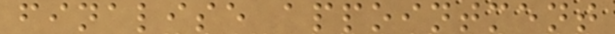finalise appointment
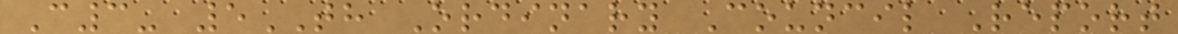C3- 5TH Ordinary Council Report
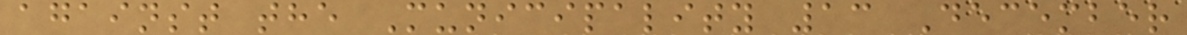against the Municipality 13 December
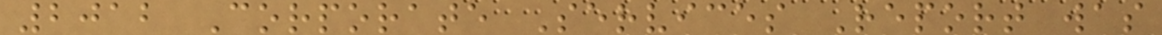2012 Corporate Services Report was
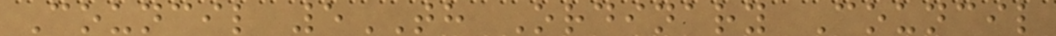Council 5TH Ordinary Council
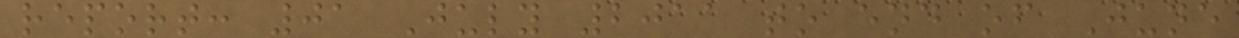report: 01 July 2011 to end of June
